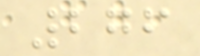276
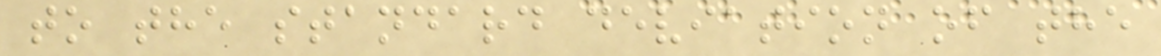to the standard deviation of the
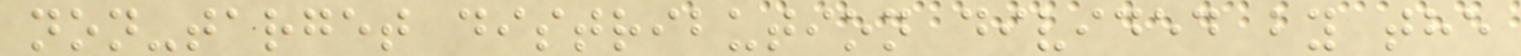non-target distribution divided by the
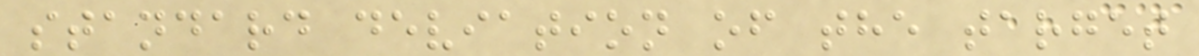standard deviation of the target
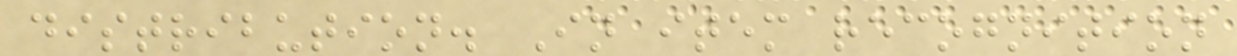distribution. In item recognition
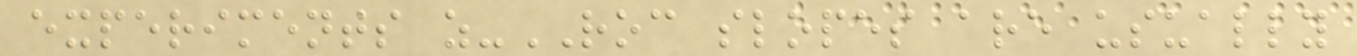experiments z-ROC slopes are usually
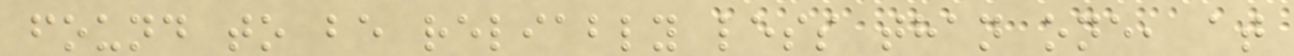found to be reliably less than one, at
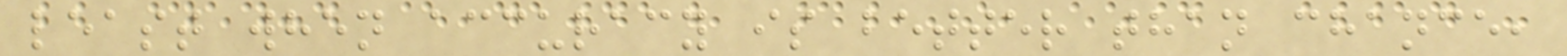least when accuracy is better than chance,
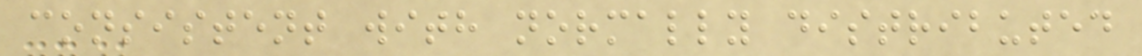consistent with normally distributed
